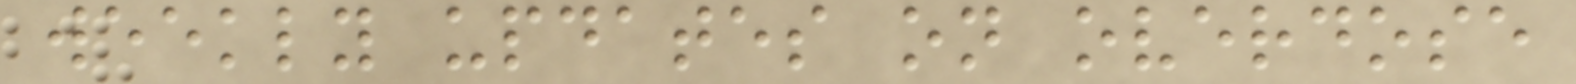weekly updates on overdose
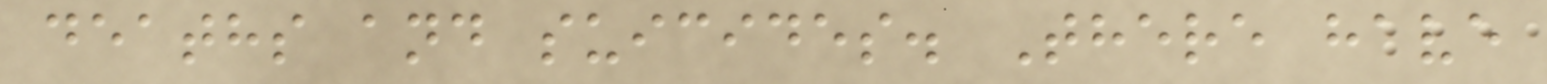deaths and suicides. There have
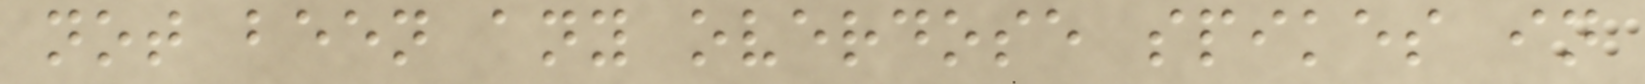not been any overdose spikes in
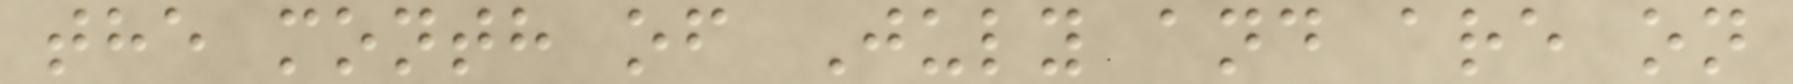the month of July and are on
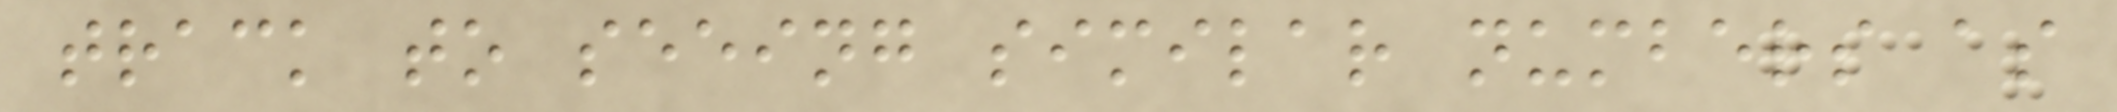track to seeing similar numbers as
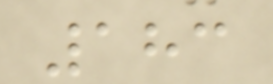183
